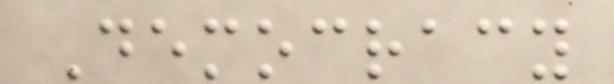Democracy
